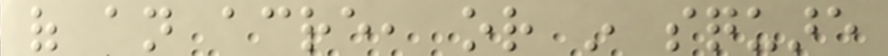of an acre, or in square
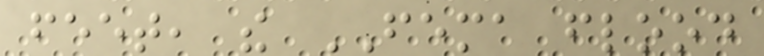feet, the FEMA flood
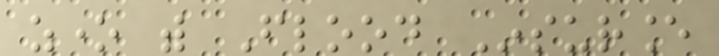zone with Flood Insurance
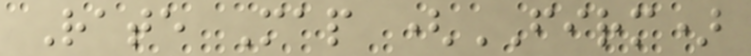Rate Map (FIRM)
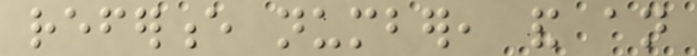reference number, and an
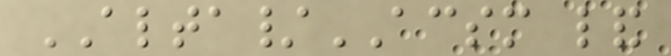ALTA/ACSM land
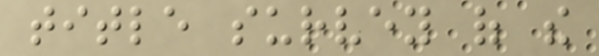title survey of the
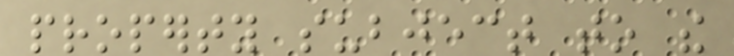property subject to the
